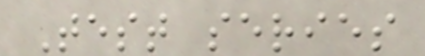Test series
